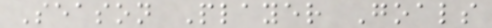Season Player Goals
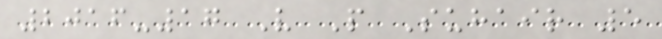2016-17 V P Suhair 5
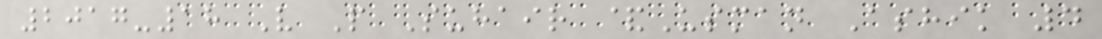2017-18 V P Suhair &Usman Ashik 4
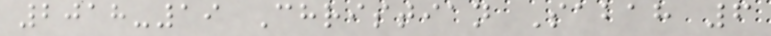2018-19 Christian Sabah 6
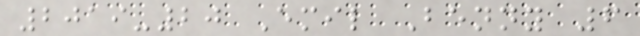2019-20 Emil Benny 6
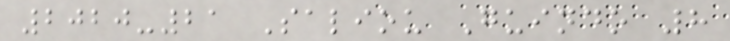2020-21 Saliou Guindo 8
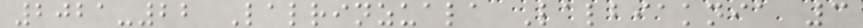2021-22 Lalrinzuala Lalbiaknia 3
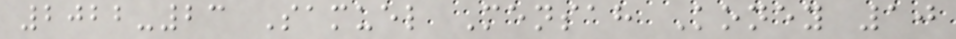2022-23 Samuel Mensah Koney 10
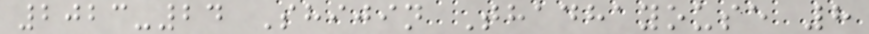2023-24 Shijin Thadhayouse 8
